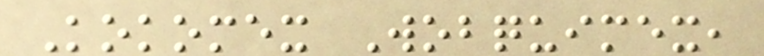Kokomex Wobquimex,
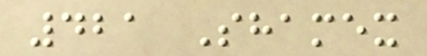421 Shamex
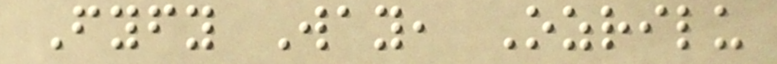Fyfy Way, Ozrilu
